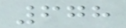678
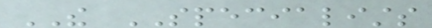THE SPECIALISTS
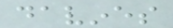davines
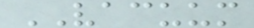VACUUM
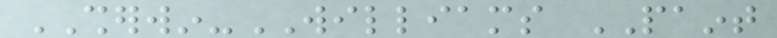SHERWIN-WILLIAMS PAINT
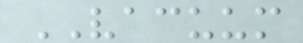VACUUM
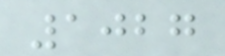1027
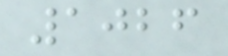1026
